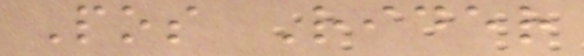Pos Rider
